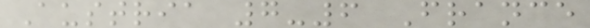Austria 7-6 France
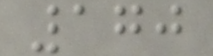170
